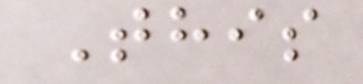This
